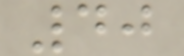40
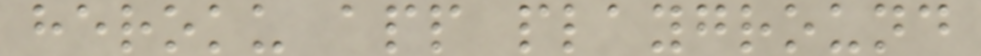heroku app playground
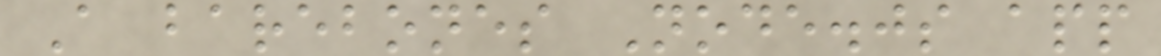A barebones Node.js app
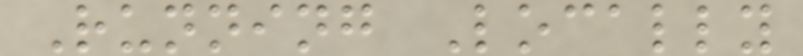Running Locally
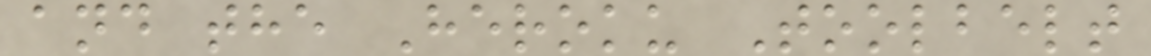and the Heroku Toolbelt
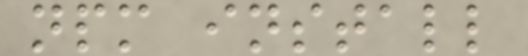npm install
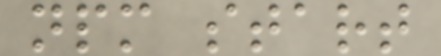npm start
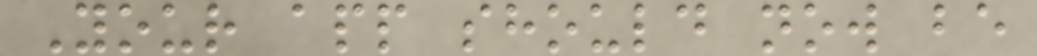Your app should now be
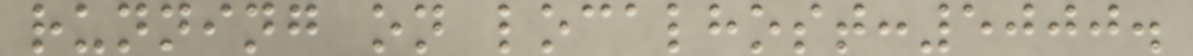running on localhost:5000.
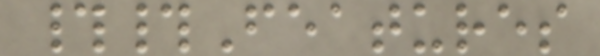##Features
